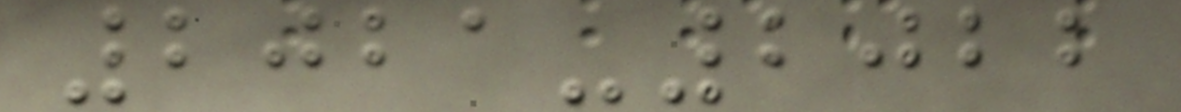2021-2022
